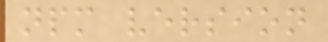npm version
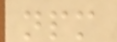npm
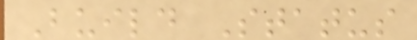Build Status
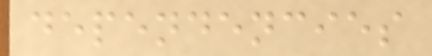dependencies
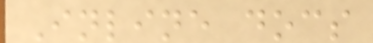Inline docs
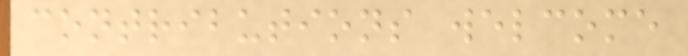contributions welcome
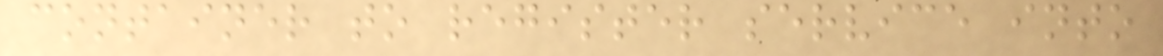container to register service into
